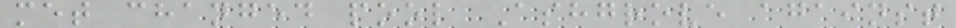met changed pool Ashgrove against
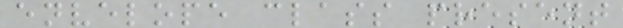envelope class present
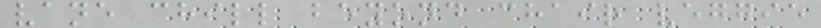vane chill beyond chair veggie
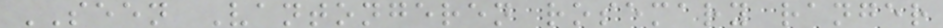SEEN Vantongeren rosemary ranger
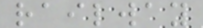railway
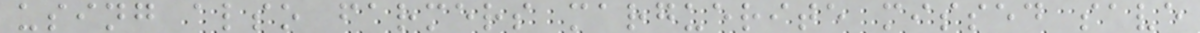using also farmers marguerite missed save
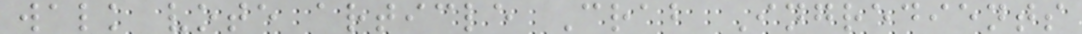walk vote article Crab Ingredients
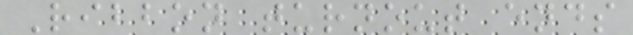Ribbon turnout ends
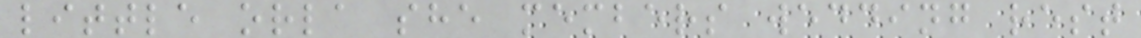little orla she members wedding rest
